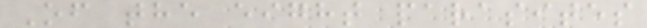Of the eight parasites
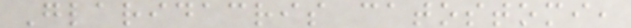Glaridacris catostomi,
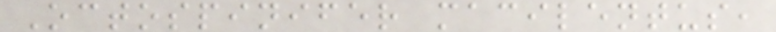Octospinifer macilentus,
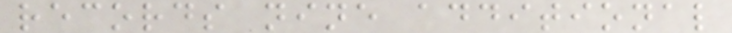records nine additional
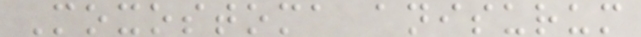Moxostoma anisurum
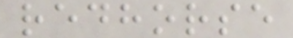redhorse
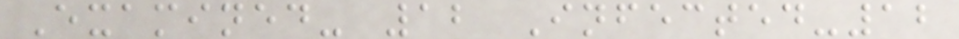Examined- 12 Infected-12
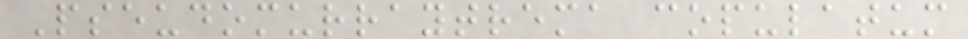Pseudomurraytrema copulatum
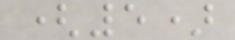(5)
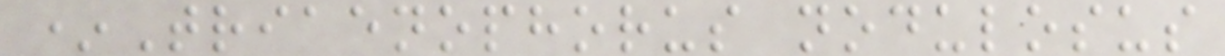*Triaenophorus nodulosus
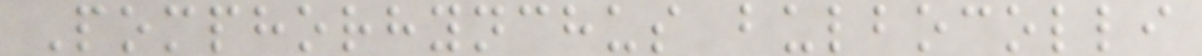Pomphorhynchus bulbocolli
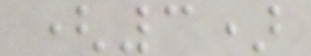(3)
